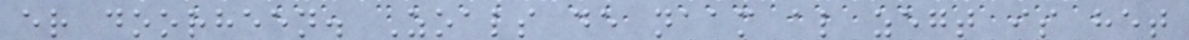er doorheen. Zoals de naam al zegt is het
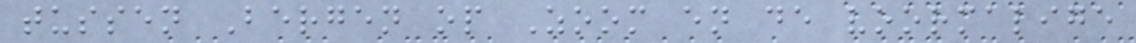tussen Bergen op Zoom en de voormalige
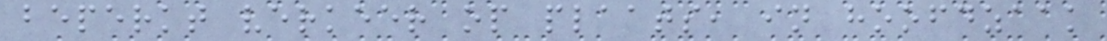beperkt verkeer op plaats, in hoofdzaak
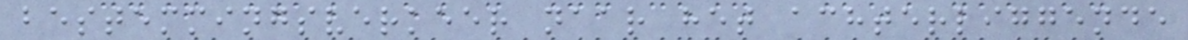bestemmingsverkeer naar het achterliggende
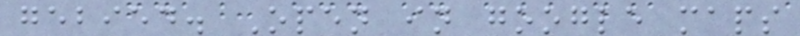gebied. Open in google maps
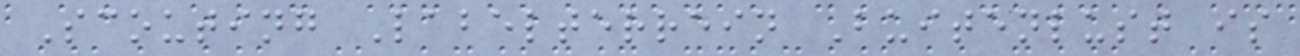Scouting Labelterrein Buitenlust is
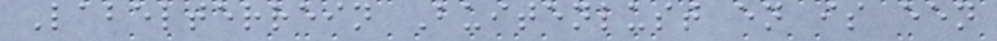Labelterrein Buitenlust en is een
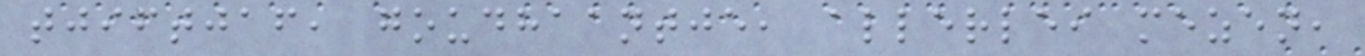tjiftjaf, goudhaantje, allerlei mezen,
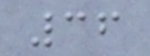36
